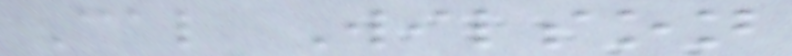Cal Wilson
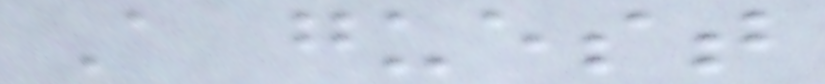A guest
